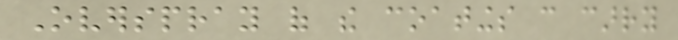Overspray of the coatings can carry
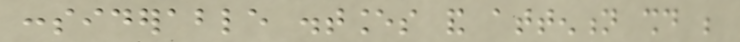considerable distances and attention should be
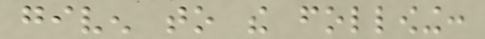given to the following:
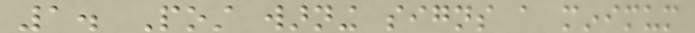1. Post warning signs a minimum
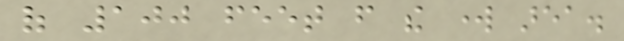of 100 feet from the work area.
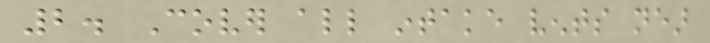2. Cover all intake vents near
